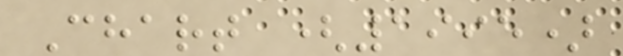Chart (1995)
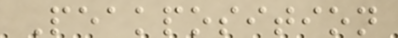Peakposition
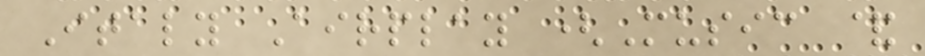Italy Airplay (Music &
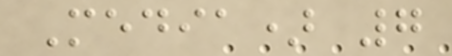Media) 7
